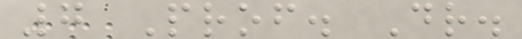7 Prof. Dr.
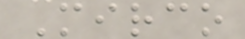Mirco
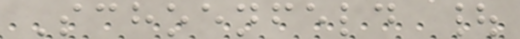Schoenfeld |
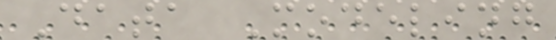Data Modeling
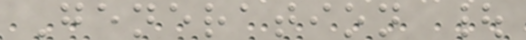Generation |
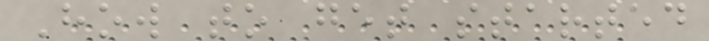How to get started
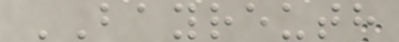BAYREUTH
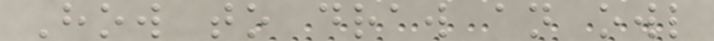How to draw an owl
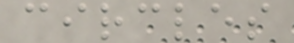circles
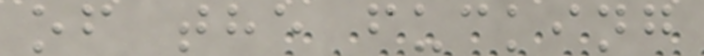of the fucking
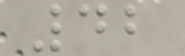42
